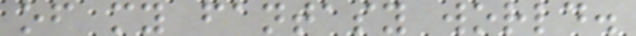of my fantasy world.
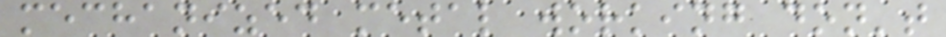mechanized metal working don't
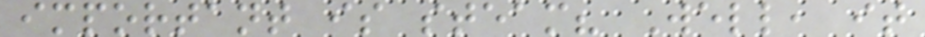important is steam? Well, it
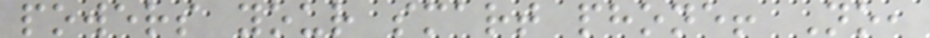powers your smart phone! No,
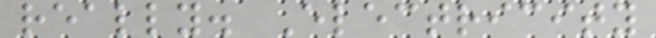really. Electricity
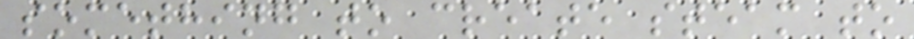something to create steam to
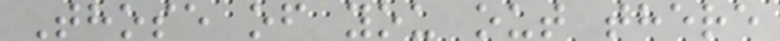Those of you out there
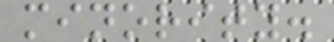minority.
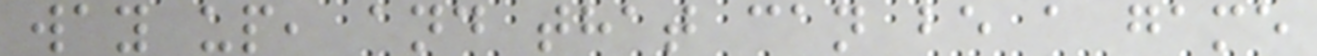way up, and that can be a game
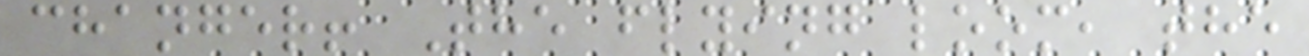changer! The flying loom, the
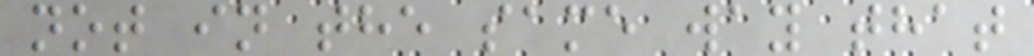not in the same way that
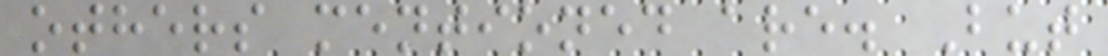others mentioned are. But
